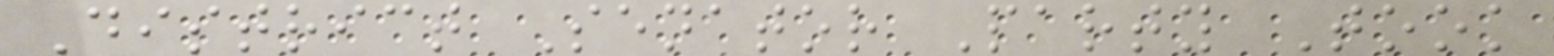District Senator Party Took
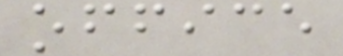office
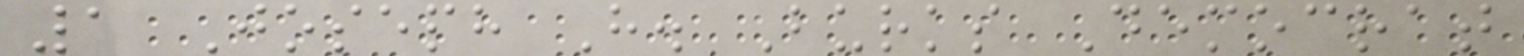1 Joseph H. Burks Democrat
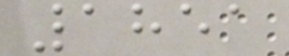1851
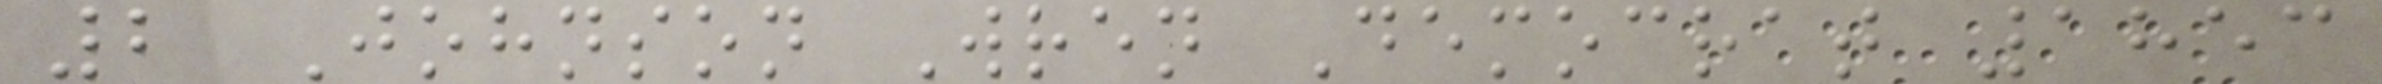2 Johnson Wren Democrat 1853
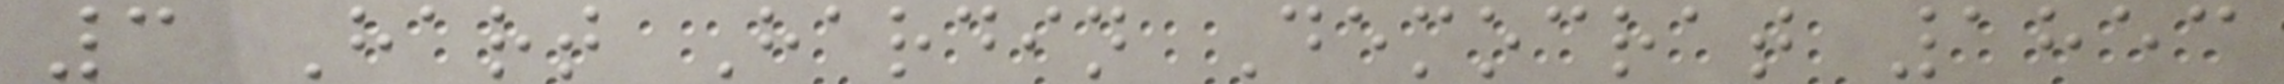3 Hart Hardin Democrat 1853
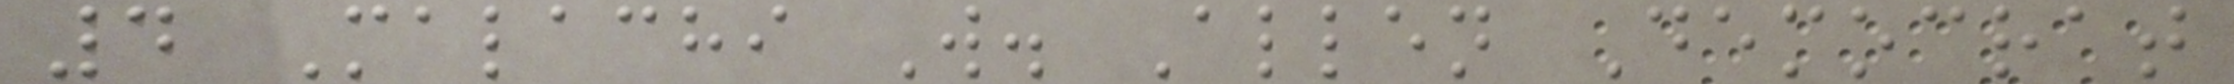4 Malachi W. Allen Democrat
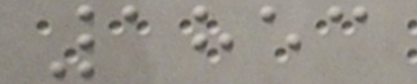1853
